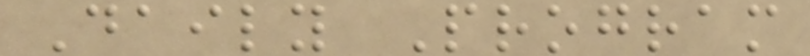Daily Program
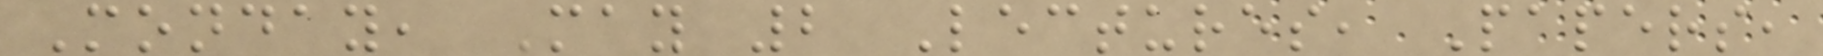Monday, May 2 Lectures, Papers,
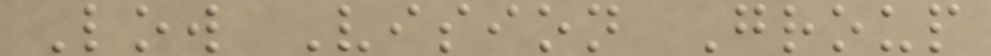Low Vision Group
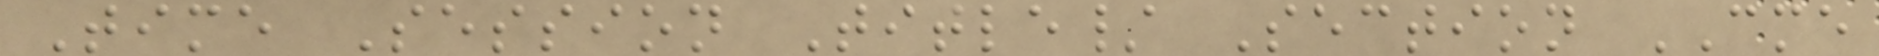Time Session Title/ Section CME
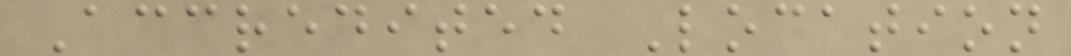Accredited Location
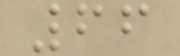66
